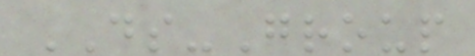DS-Group
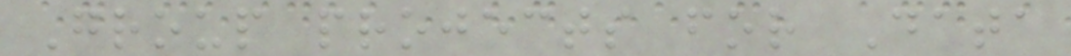Group projects for Data
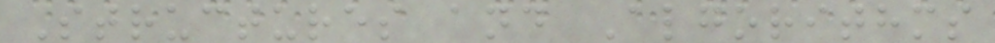Structures and Algorithms
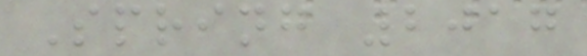Spring 2017
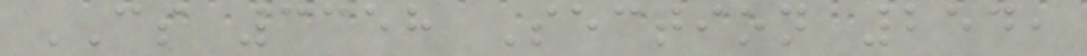CS 3358 Section 254,
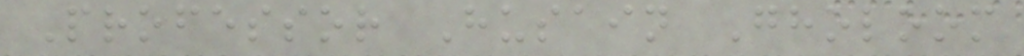Professor Husain Gholoom
